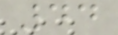44
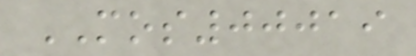MOS00019
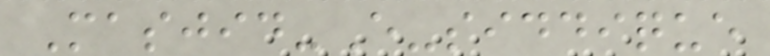Masjid-E-siddique
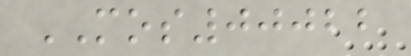MOS00022
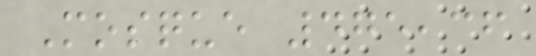Mosque 475,36
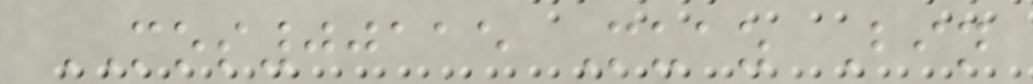MOS00115 Muaz Bin
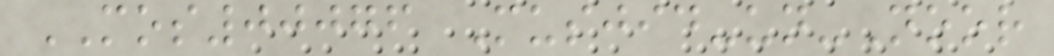MOS00076 Musjid-un-Noor
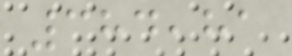384,81
